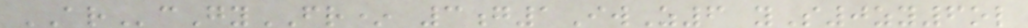ARcGyFR* 3g1IwZ6 yS0zy6ol
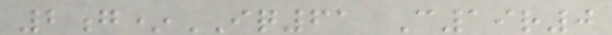2g*IQ61 C19r0
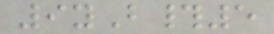9yB#5
